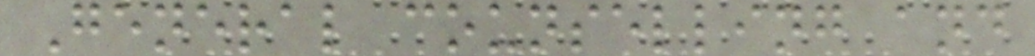General counselling and
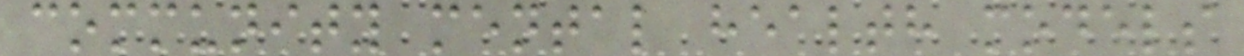community mental health models
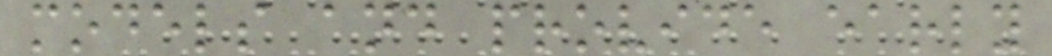models and provide early
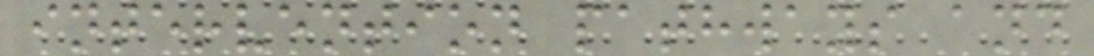intervention pathways and
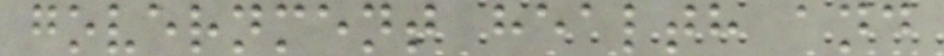government health and
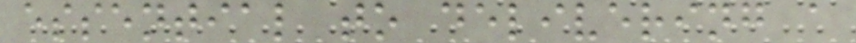essential to delivering a
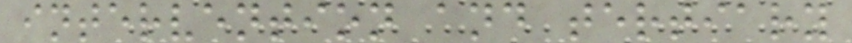intervention and tertiary
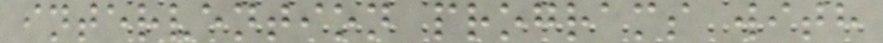intervention programs with
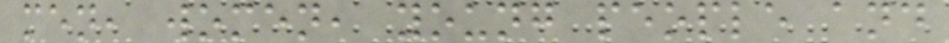men, women, young people and
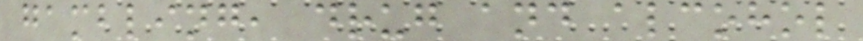gambling, drug and alcohol
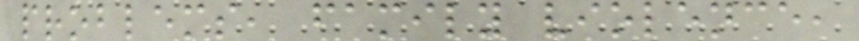problems, family violence,
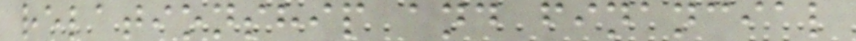relationship and financial
